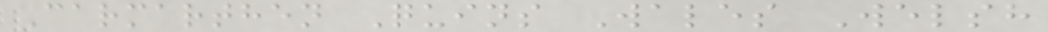Carmarthen Quins Wales Welsh
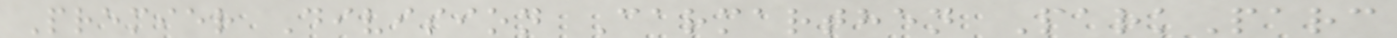Premier Division Carmarthen ParkParc
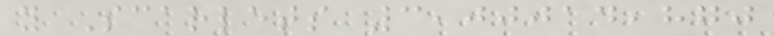y Scarlets 3,00014,870
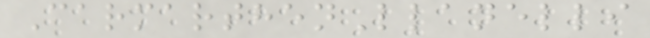CarmarthenLlanelli
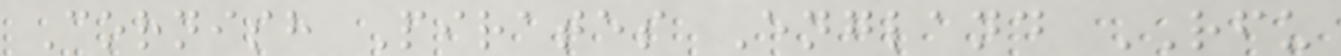Cornish Pirates England RFU
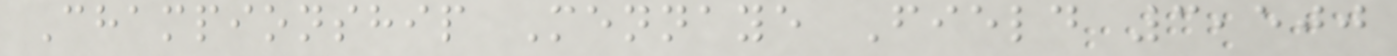Championship Mennaye Field 3,500
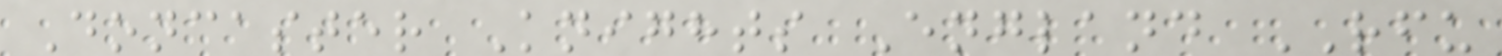Doncaster Knights England RFU
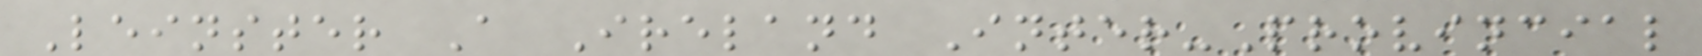Leinster A Ireland Inter-Provincial
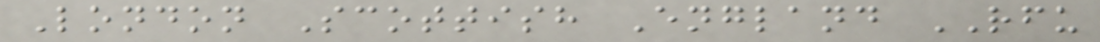London Scottish England RFU
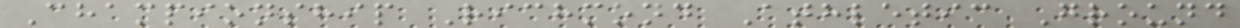Championship Richmond Athletic Ground
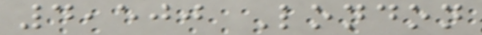4,500 London
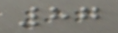87
